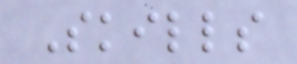Skills
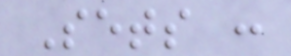Sets :
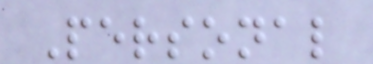Personal
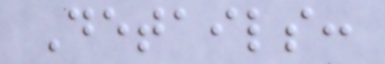Details:
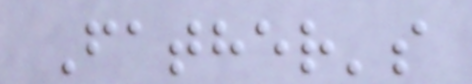Father's
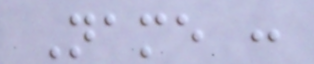Name :
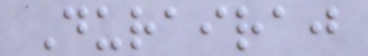Durairaj
